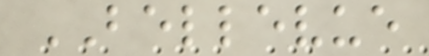BELLEVUE
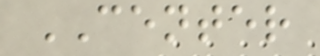CENTER
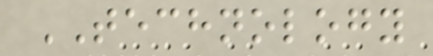TECHNOLOGY
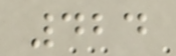424
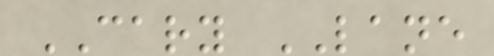CARY LANE
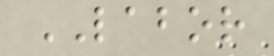LABOR
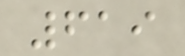619
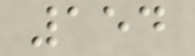154
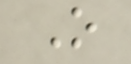O
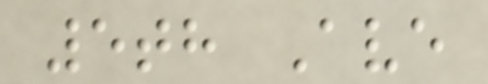5th Ave
